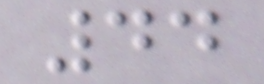44
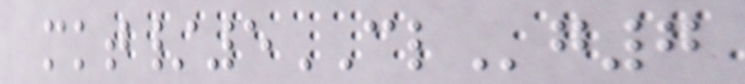mkt/5CLg7
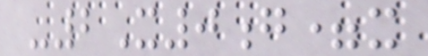-2X0g=x
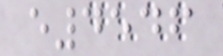e4546
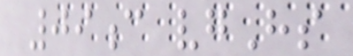09c vgHs
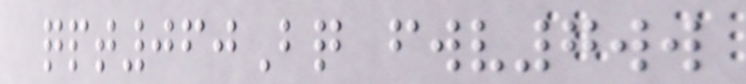qpt060Bq fwv7ww
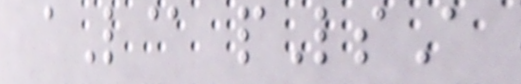aL@ pLsA
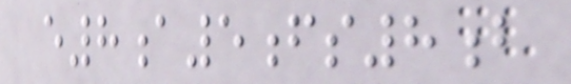e8a5fs8b
